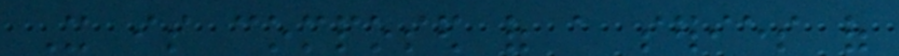It is composed of a series of
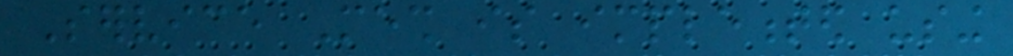Service Mesh is implemented using
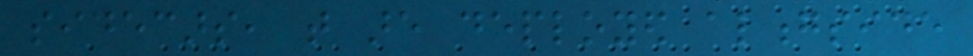sidecars, that are deployed alongside
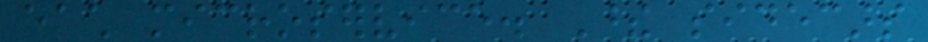each microservice. These sidecars
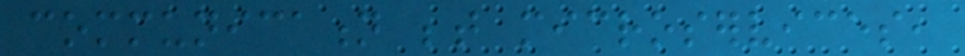communication between microservices,
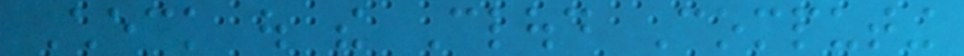Check out the Cloud Computing
